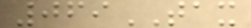069TAX
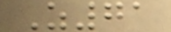Z71
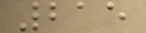215
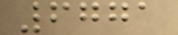6771
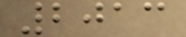2013
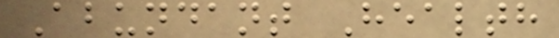Abundant Health
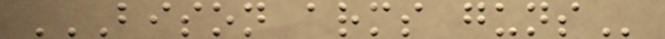BISON ARMS GUNS
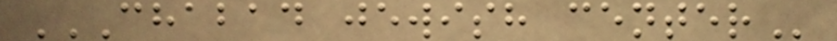CHABAD JEWISH CENTER
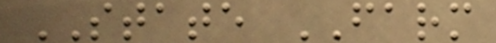STATE FARM
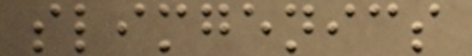slimgenics
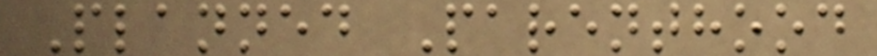Planned Parenthood
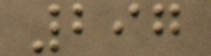297
